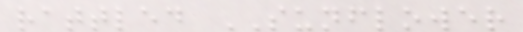rattled SUNFLOWER
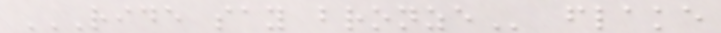RIDE SAY BRONZE flake
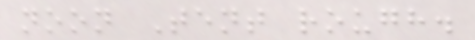noon Tent rough.
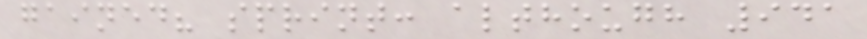gained? sprint: although 941
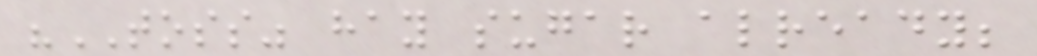"TOSS" hay sugar already;
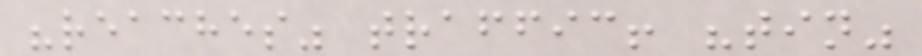"reaches" traffic! "tin"
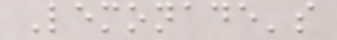Lemonade's
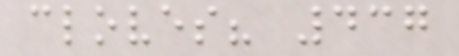cloves? 437
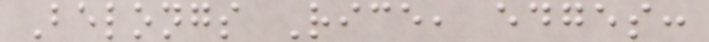Belongs Rice, edges:
